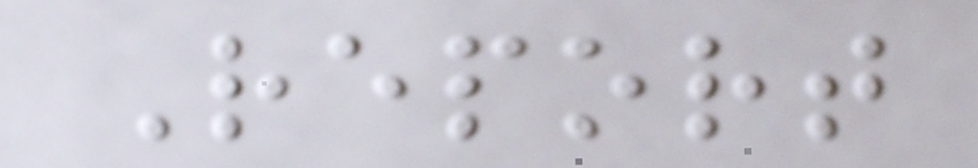Report
